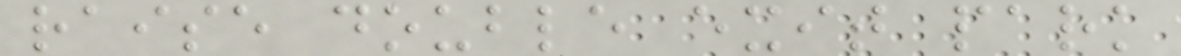raise double exit park
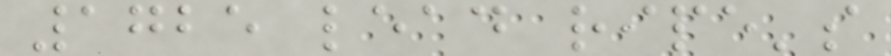1725 lead ripe's
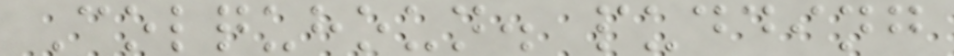Colquhoun. pudding
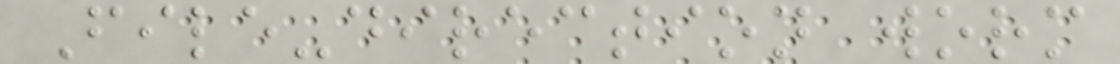File-direction worm
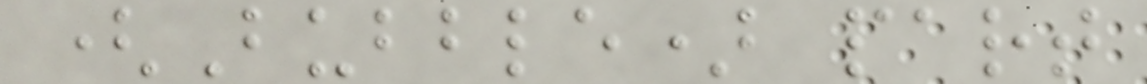(Bubble) part
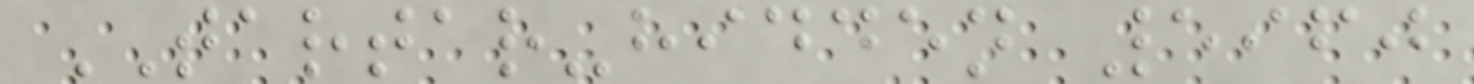TARTAR-hidden 5960
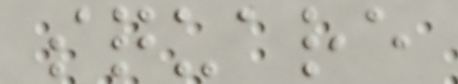square
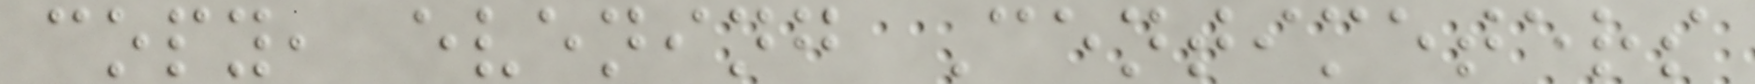copy, evening Centimeters
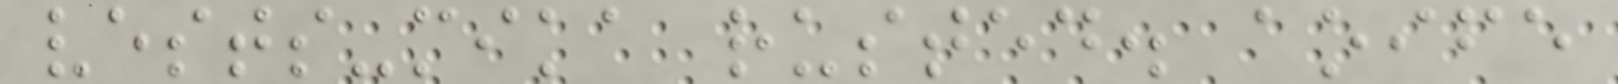vests-mika rusted. aoife
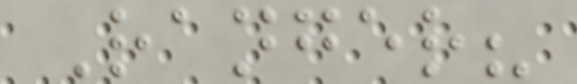Ranger?
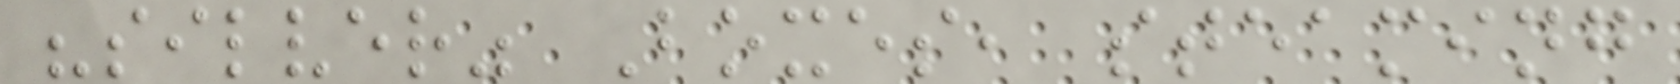"silver" Boxes, steaming
